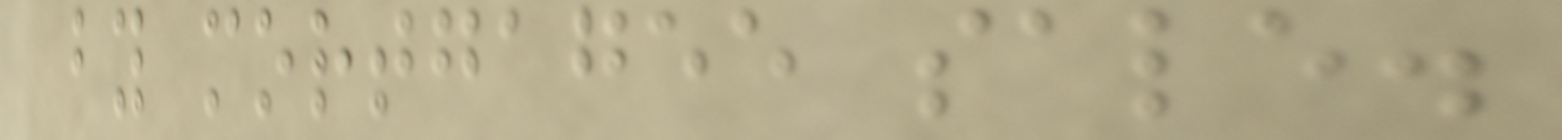by mortgagee sale.
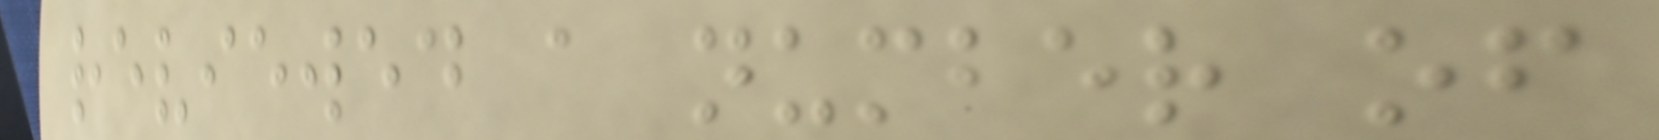reviewed a number of
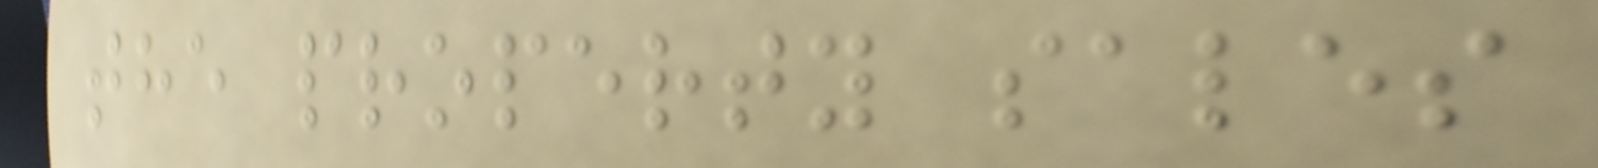the property sales
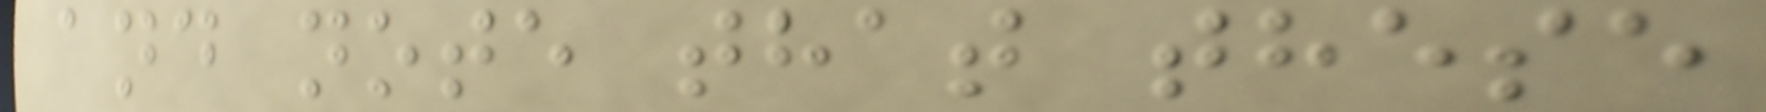and note that these
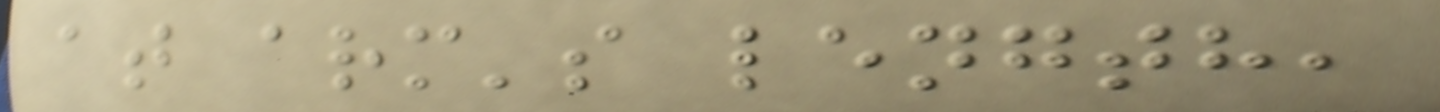at arm's length,
